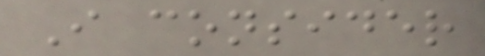I consider
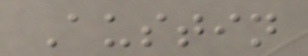Austin
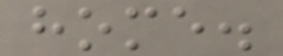home.
